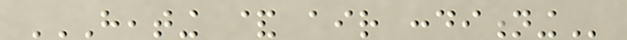HEATING & AIR CONDITIONING
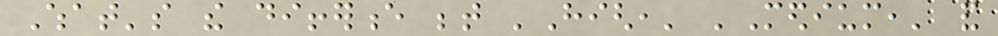What's the difference between 'High,' 'Medium,' and
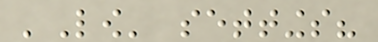'Low' settings?
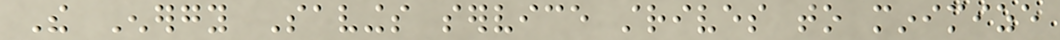The Energy Savings service strives to minimize
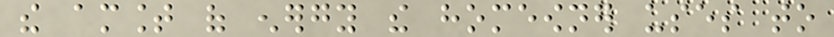the amount of energy the homeowner uses to
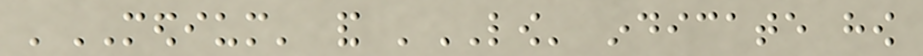'MEDIUM' and 'LOW' indicate how
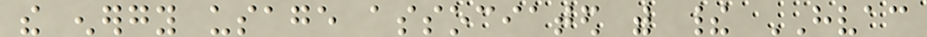the energy usage associated with their HVAC
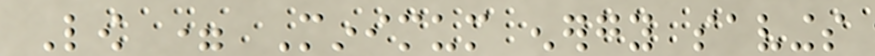Low = Minimum energy savings
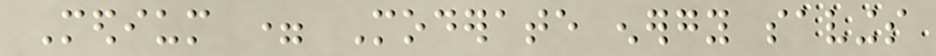Medium = Moderate energy savings
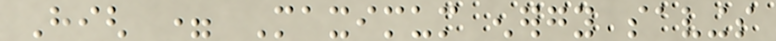High = Maximum energy savings
